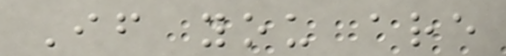If you are
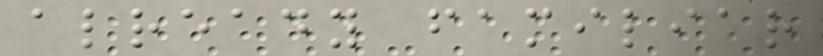already familiar
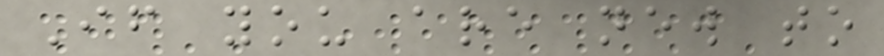If you are new to
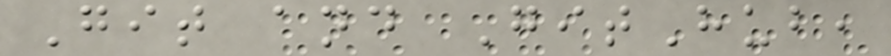Git and GitHub,
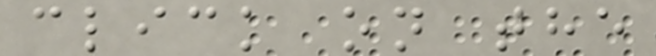click on the
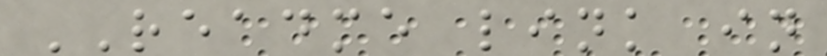README link in
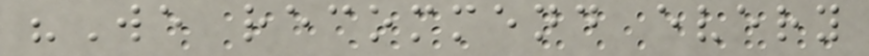"We recommend every
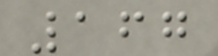167
